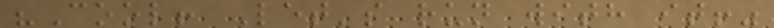"Cool! Let's run with it!"
